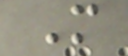M
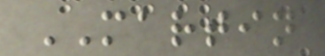MARTIN
